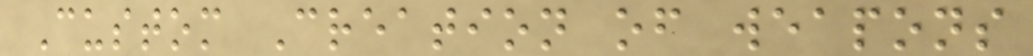Custom Creation of weapons
